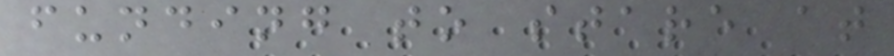funding to stare at
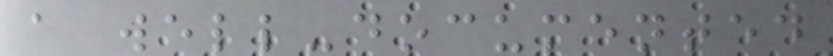a well-documented
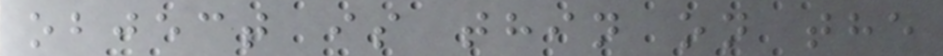object is thin on the
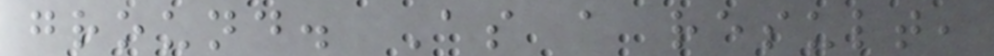ground. As a result,
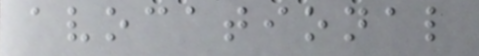avocational
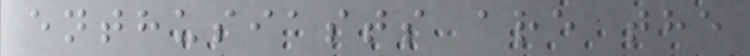enthusiasts are the
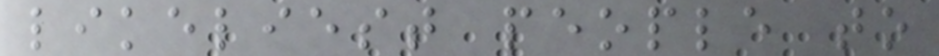likeliest people to
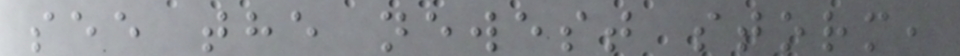see the newest storm,
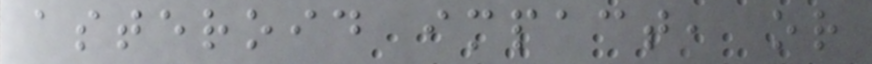asteroid impact, or
